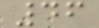46
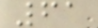61
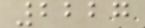2227
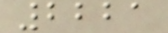2221
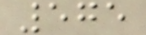575
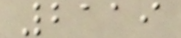2119
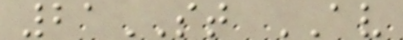21ST AV
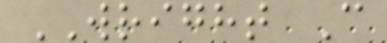WRIGHT C
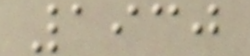1930
